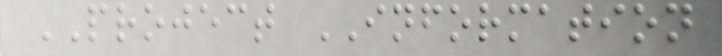PROJECT INFORMATION
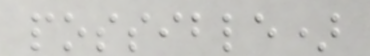possible)
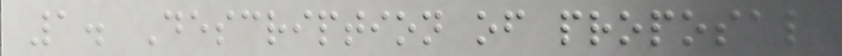1. Description of proposal
